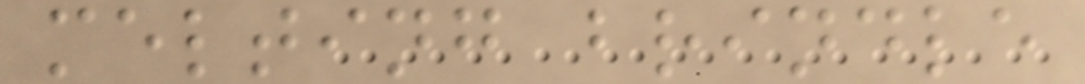melting brindle
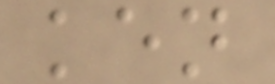ken
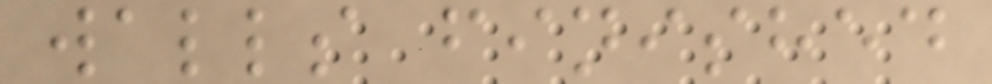walls finished
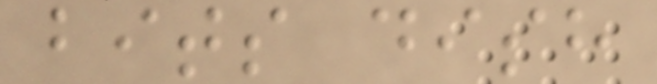bits dish
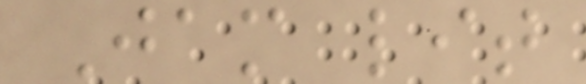Jam lit
